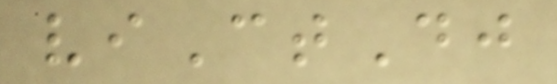viCtDj
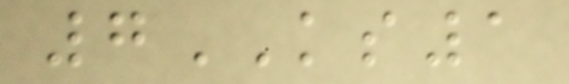7KS1
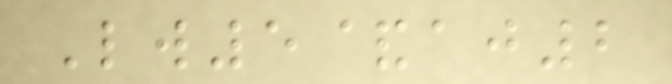Lw5&aj2
